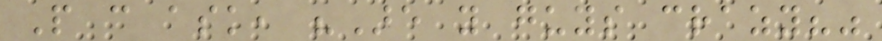People can ask, "Are you guys crazy?"
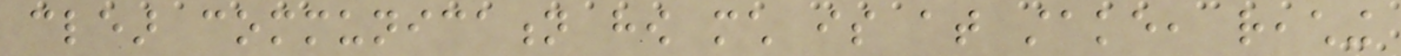clear communication how much is at stake, reaching
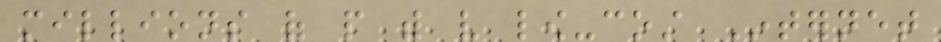millions of people with very low-cost Internet
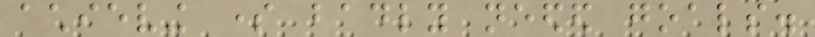achieving some badly needed goals.
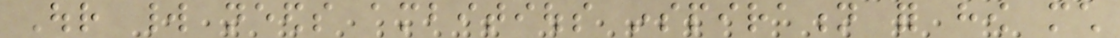Our world needs ambitious inspiration for how much
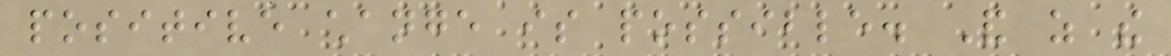positive change is possible. And as the
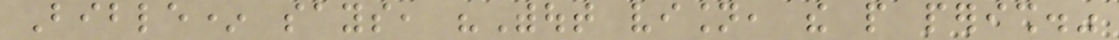Bible* says, "Without vision, the people perish."
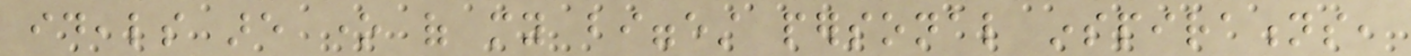ideals are one of my biggest personal inspirations,
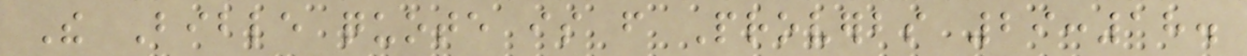The Bible quote is from Proverbs 29:18.
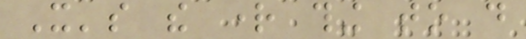It's the right thing to do
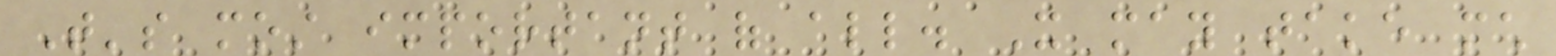That's most important of all. It may take much
